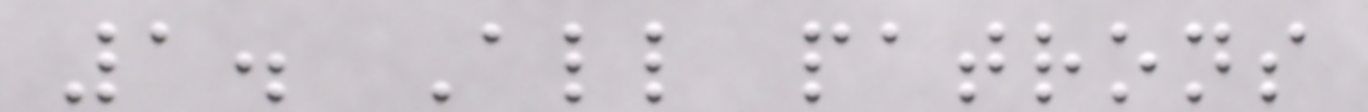1. All patrons
